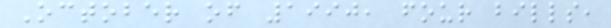October of 1990, four bills,
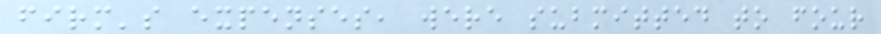firm's expenses, were submitted to four
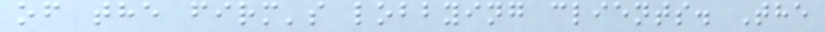of the firm's lobbying clients. The
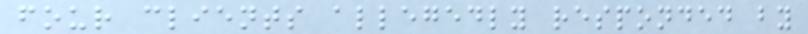four clients allegedly responded by
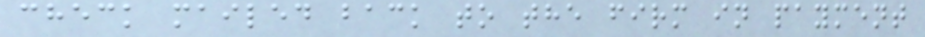check mailed back to the firm in payment
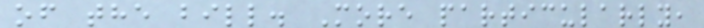of the bill. More particularly,
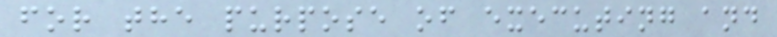for the purpose of executing and
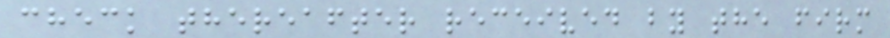check thereafter received by the firm
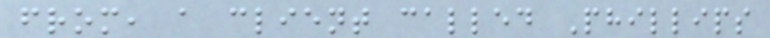from, a client called Phillips
